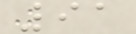91
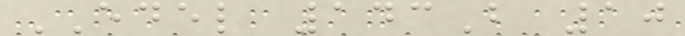EDEL 143B 10
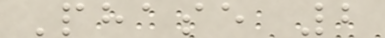Phase 2
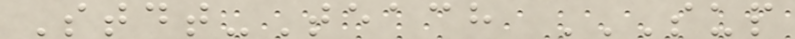Stdt-Teach SUP
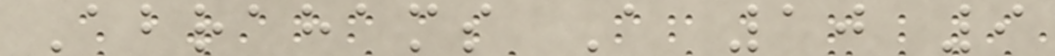Abrahams A 10 9
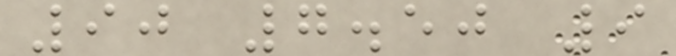90 7.50 9
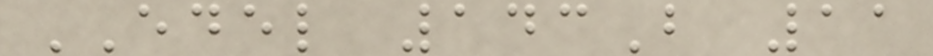EDEL 143B 11
